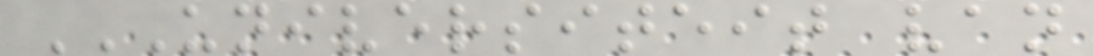UNIVERSITEIT VAN
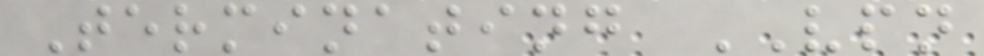Terminating VPN
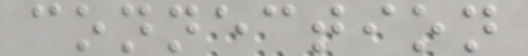connection
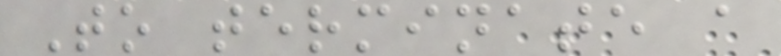To terminate a
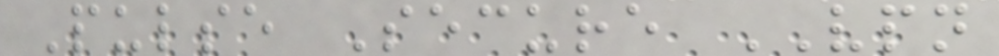Pulse Secure VPN
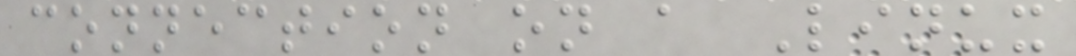connection on a Linux
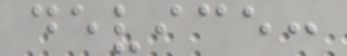device:
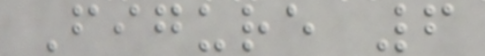Figure 6
